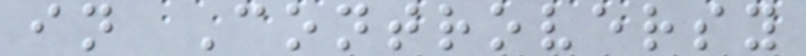in Controversy
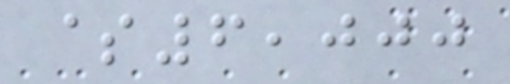$6,000
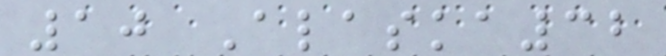10 Alaska32
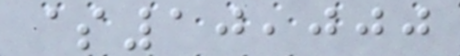$10,000
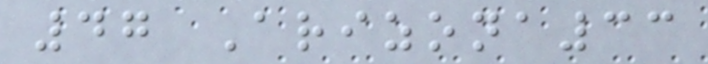47 Arizona33
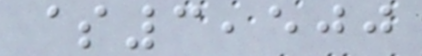$3,500
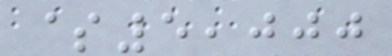$5,000
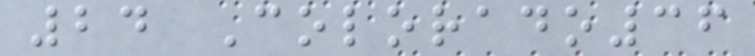24 Colorado36
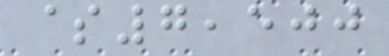$7,500
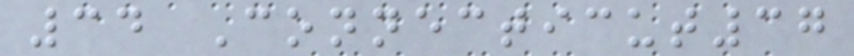34 Connecticut37
